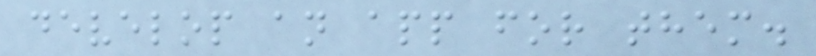develop an app for them.
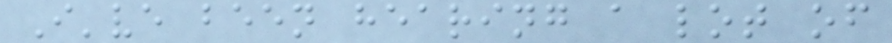I've been hearing a lot of
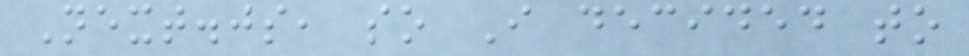Next.js, so I decided to
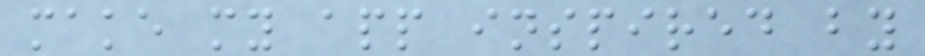make my app inspired by
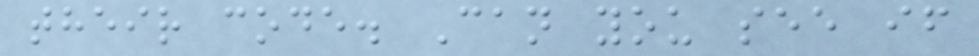their code. Can you see if
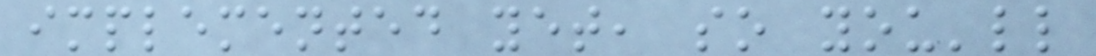implemented yet, so you'll
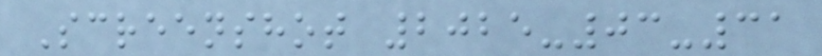Screenshot 2025-03-31
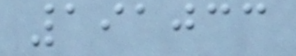191033
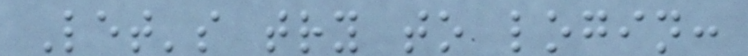Let's try to login:
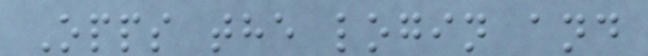Opps the login and
